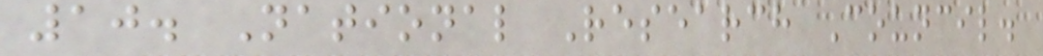10. National Research Council.
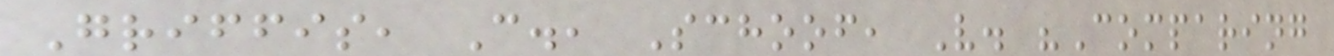Griffis, C., Schoof, V. "Comparing
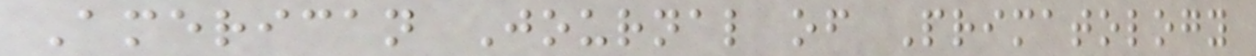American Journal of Primatology
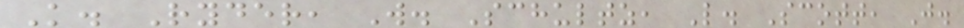K. Ryder, W. Schultz, L. Scott, J.
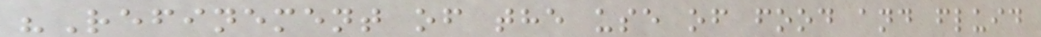"Refinement of the use of food and fluid
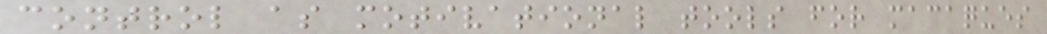control as motivational tools for macaques
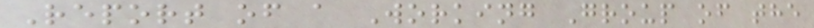Report of a Working Group of the
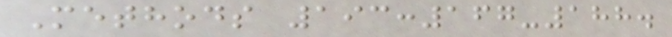Methods 193:167-188.
